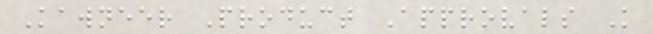Kawneer Product Approvals K
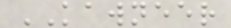KAWNEER
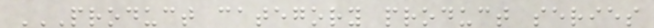PRODUCT CATEGORY PRODUCT SERIES
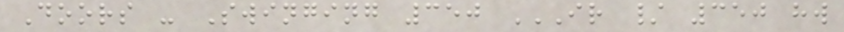Doors - Swinging 350 IR / 350 HW
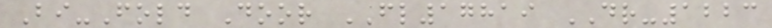Bi-Fold Door FL17819 DR-1223
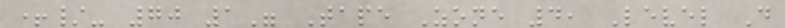+/- 70 1" Tape Zone 4, Level D
